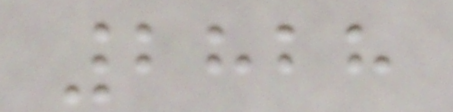2828
